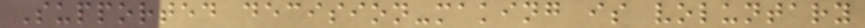Supported decision-making is voluntary
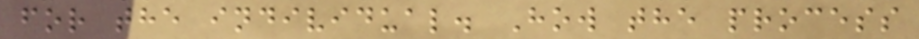for the individual. How the process
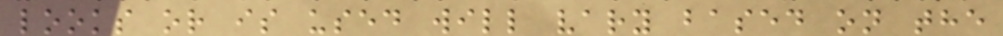looks or is used will vary based on the
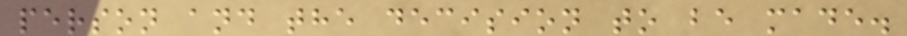person and the decision to be made.
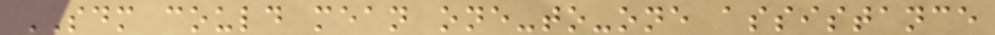SDM could mean one-to-one assistance
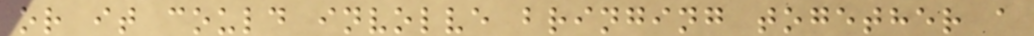or it could involve bringing together a
